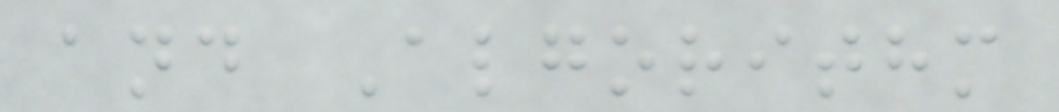and Algorithm
